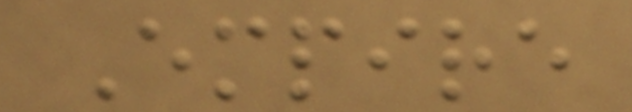Empire
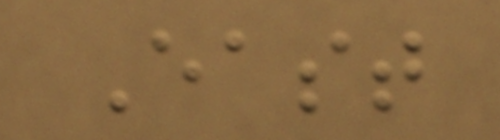East
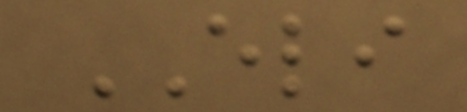ELI
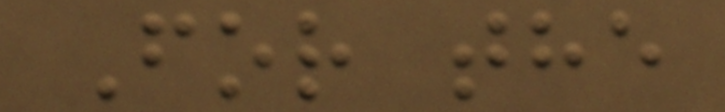For the
